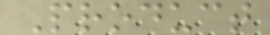Product
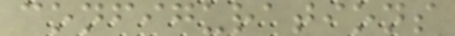configurations
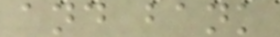and bank
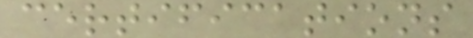certifications
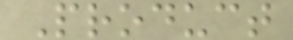Product
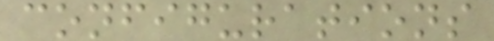configurations
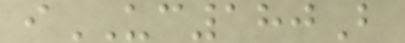iUC180B
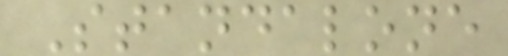Standalone
